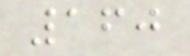160
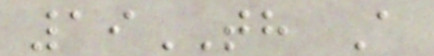19TH A
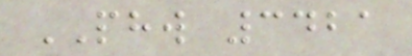PHW 3421
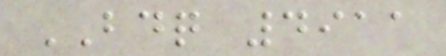BDQ 4911
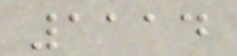1114
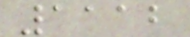1112
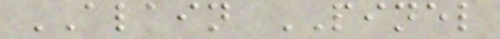ALAIN PINEL
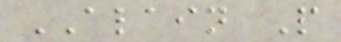ALAIN P
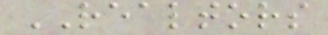REALTORS
